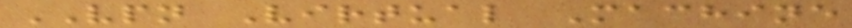VPN Virtual Machine
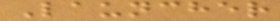Launcher
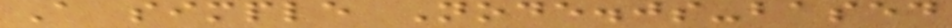A simple Node.js-based
